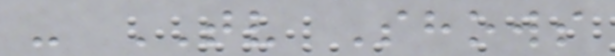- TV Shows
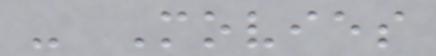- Movies
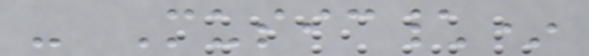- Music\*
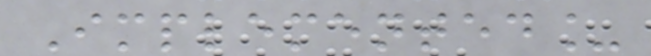Implemented_
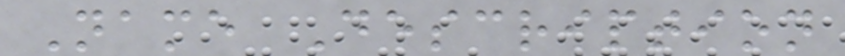Name Description
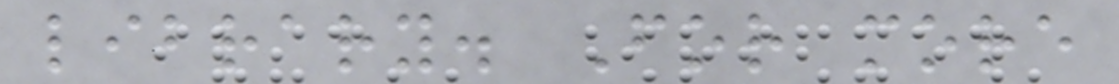library. For more
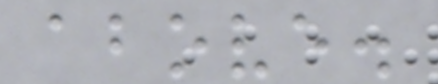above.
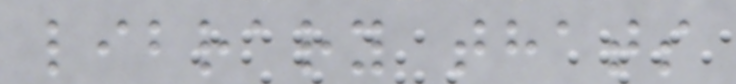library thats
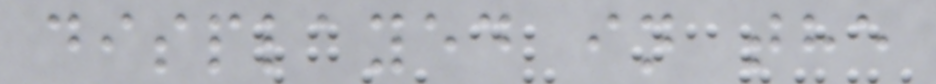displayed in the
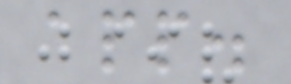app.
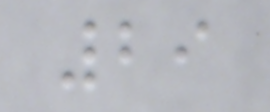29
